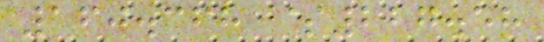160.368 $227.58
